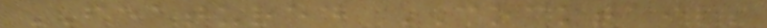FEATURED COCKTAILS
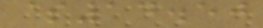$14.50
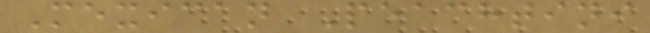Mexican Peachtini
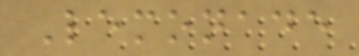Lemonade
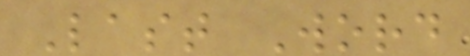Last Word
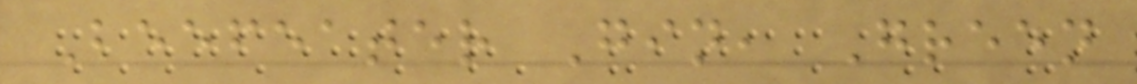Beefeater Gin, Green
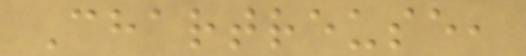Chartreuse,
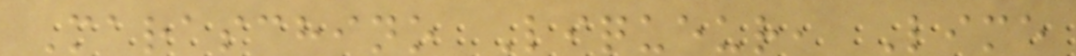Maraschino Liqueur, Lime
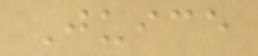Juice
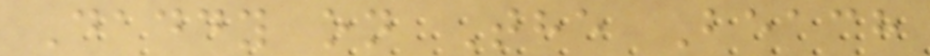Daddy on The Beach
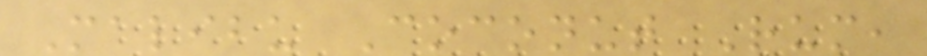Malibu Coconut Rum,
